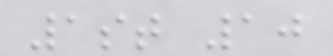1st 10
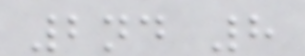2nd 8
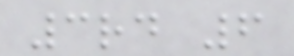3rd 6
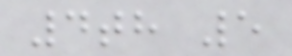4th 5
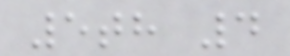5th 4
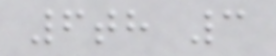6th 3
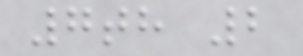7th 2
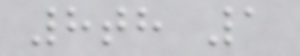8th 1
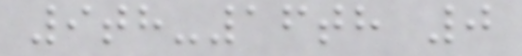9th-16th 0
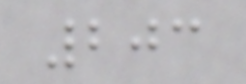203
